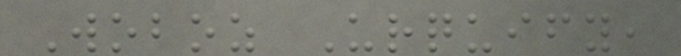Woboz Urquify,
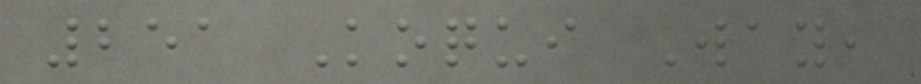251 Koqui Way,
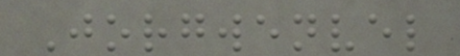Jorgwenvel
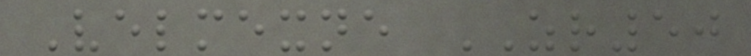Velmexne ZR50
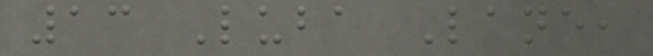13 Luba Lane,
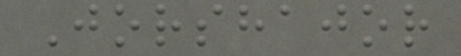Jorshajor
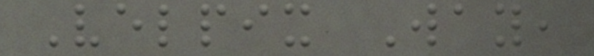Velpix Way,
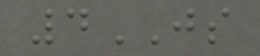4JS
